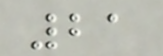21
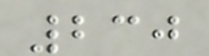230
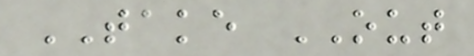TAKE OUT
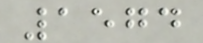1574
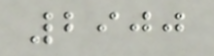2900
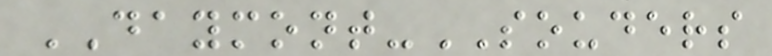DAYMONT-SOUDERS
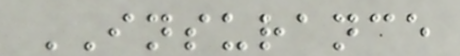INSURANCE
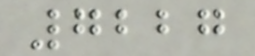7227
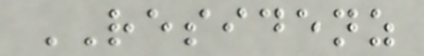RESIDENZ
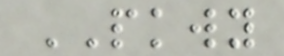PKWY
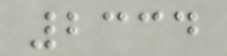2334
